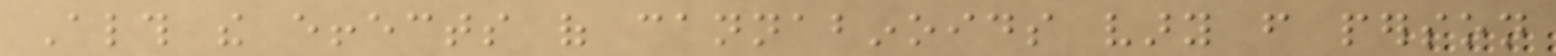Although the effects of cannabinoids vary from person
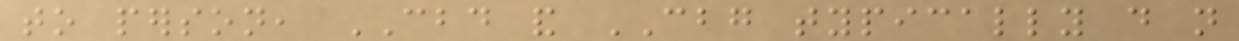to person, CBD and CBG typically do not
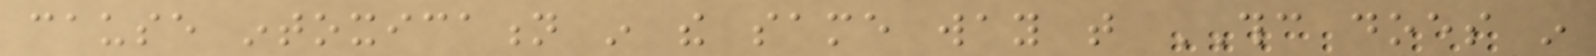cause intoxication in the same way that THC does in
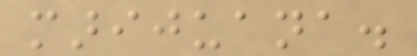marijuana.
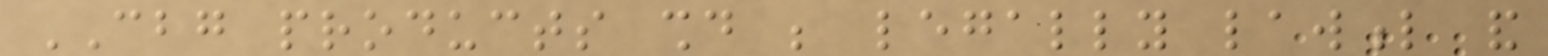CBG products should be legally lawful and
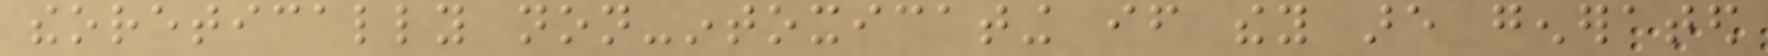theoretically non-intoxicating if they are generated
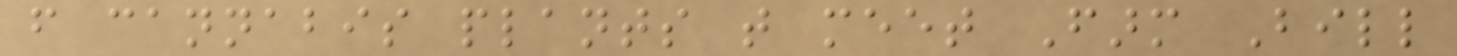from cannabis plants that meet Farm Bill
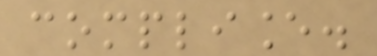compliance.
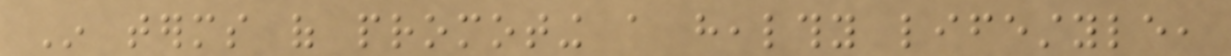In terms of promoting a healthy lifestyle,
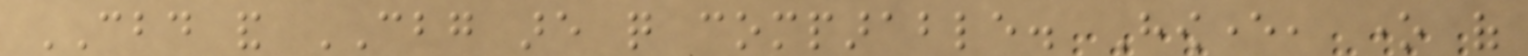CBD and CBG are quite comparable. However, one of
